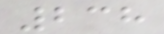238
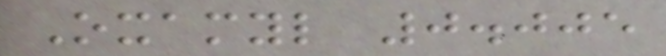Oxamyl 0.005
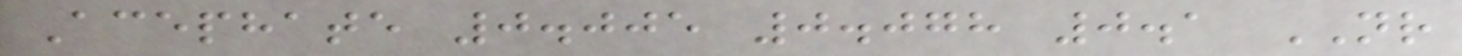Acephate 0.005 0.078 0.1 NR
